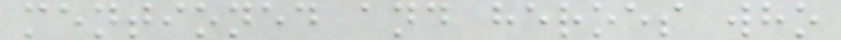mentioned and heroes who
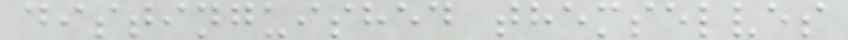distinguished themselves
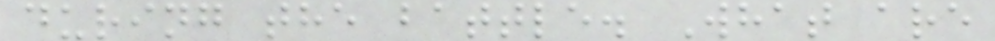during the battle. What are
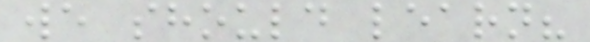we should learn?
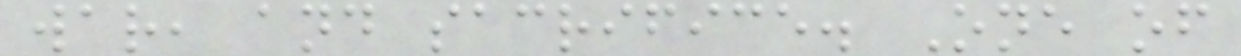war, and sacrifice. One of
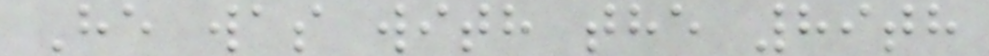He was with the 89th
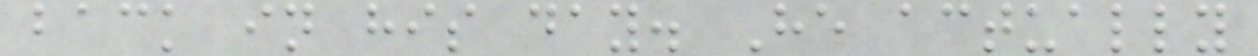back in his day. He actually
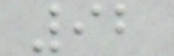92
